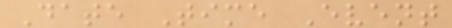Date Time Event
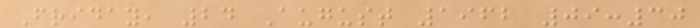Friday, 24 August 1962 09:30
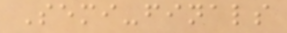Semi-finals
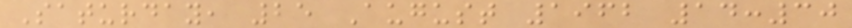Saturday, 25 August 1962 14:30
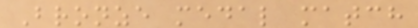Bronze medal match
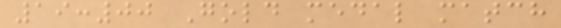19:00 Gold medal match
